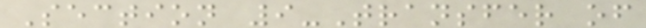Section 9-Transfer of
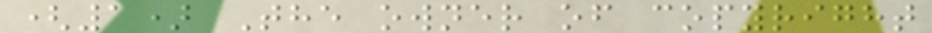(1) The owner of copyright
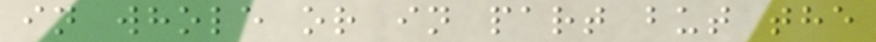in whole or in part but the
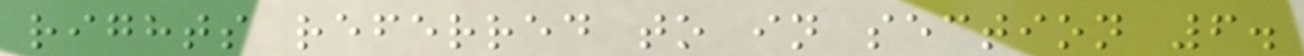rights referred to in section 6.
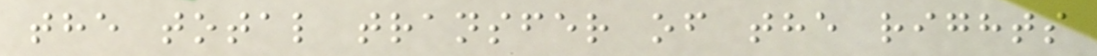the total transfer of the rights
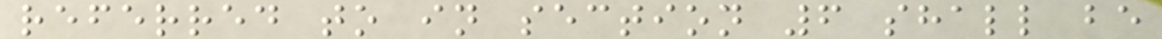referred to in section 6 shall be
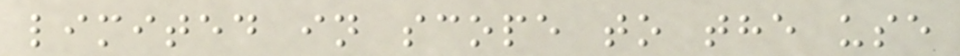limited in scope to the use
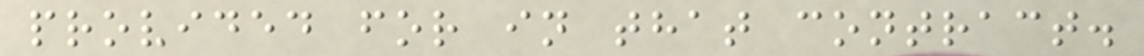provided for in that contract.
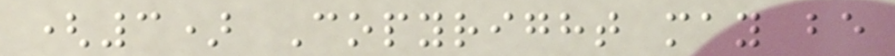(3) Copyright may be
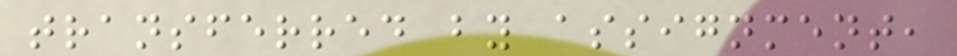transferred by assignment,
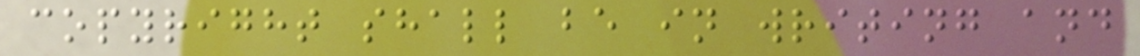copyright shall be in writing and
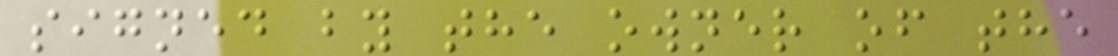signed by the owner of the
